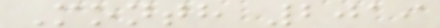Month 2019
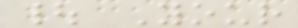| Your
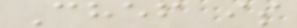Chef is
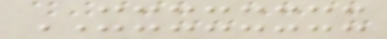XXXXXXXX
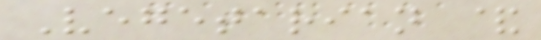Vegetarian &
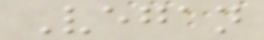Vegan
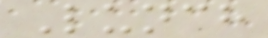Lunch
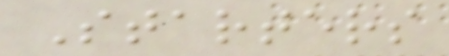Starters
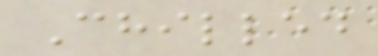Chilled
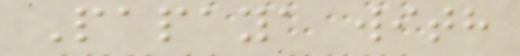Papaya with
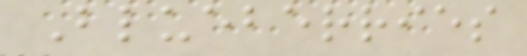Blueberries
